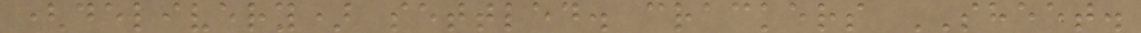(delivery) settled. crackers SHEET.
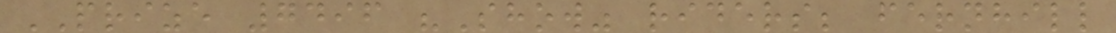PRIZE 7496 "Show" riders; fernhill
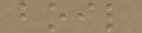boil
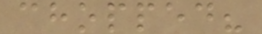chopped?
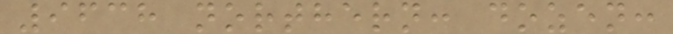9638 northern: dozen:
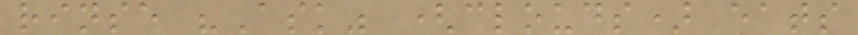rinse "Ask" (clouds) eats
